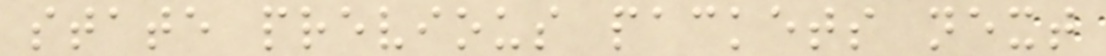state previous packets next
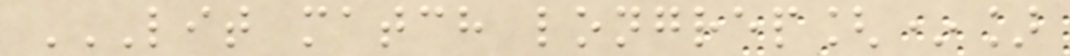LIT MATCH LONGREP[*]
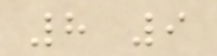8 9
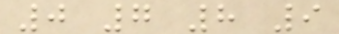0 7 8 9
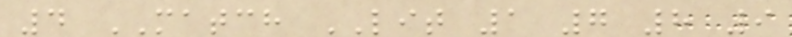4 MATCH LIT 1 7 8 9
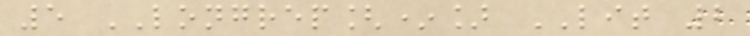5 LONGREP[*] LIT 2
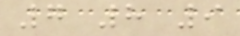7 8 9
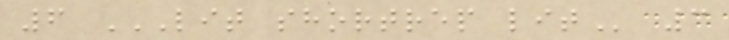6 LIT SHORTREP LIT 3
